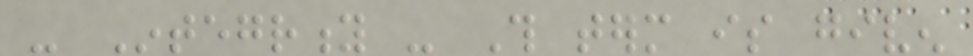- Integrity - This term is given
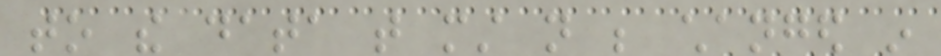to the data that must not be changed in
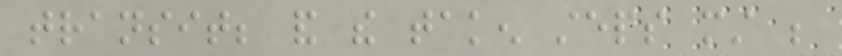transit; and the taken steps must be
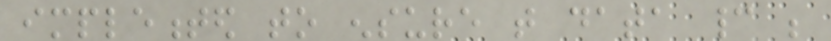implemented to ensure that data cannot be
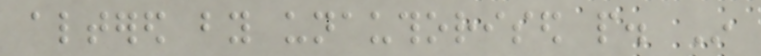altered by unauthorised people. In
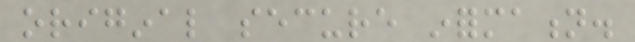original secure information.
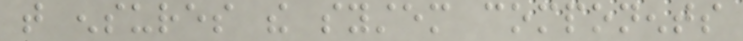that ensures the system components
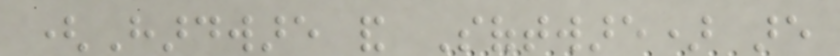(Hardware and Software) are
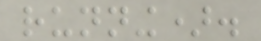running).
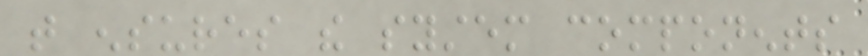that ensures the system components
